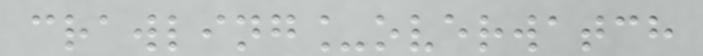crawling_overwatch
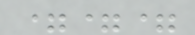===
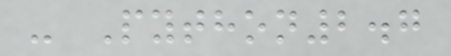- Python2.7
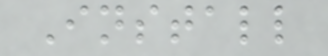Install
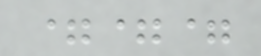===
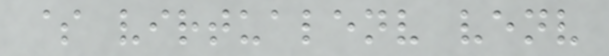$ virtualenv venv
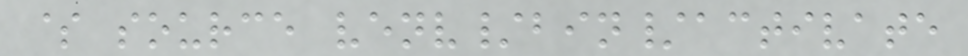$ source venv/bin/activate
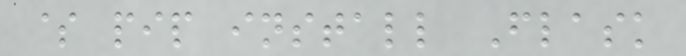$ pip install Flask
